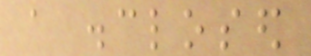a disclosed
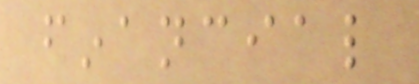financial
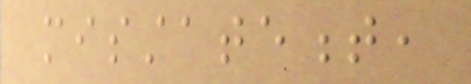misstatement,
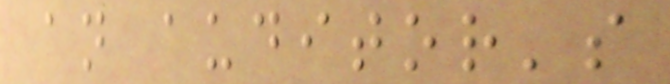an auditor's
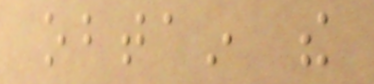obtain the
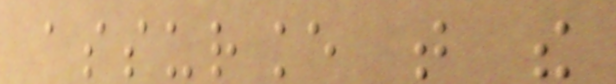assurance that the
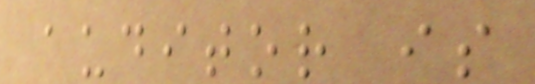auditor is
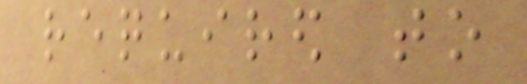required to
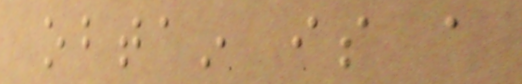obtain is a
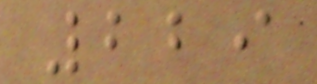229
